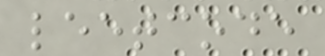leetcode
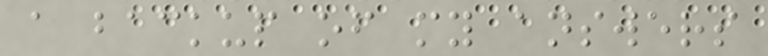a backup of my answers
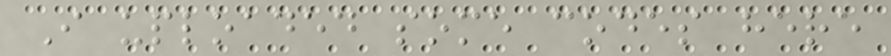I uploaded some codes here
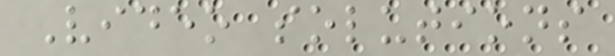Video solutions
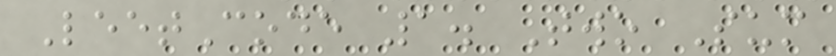LeetCode 1. Two Sum
